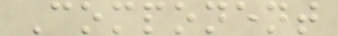Component
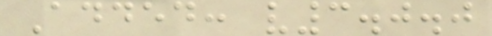Added: v3.0.0
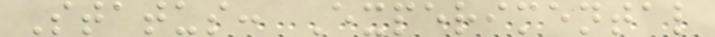Status: Experimental
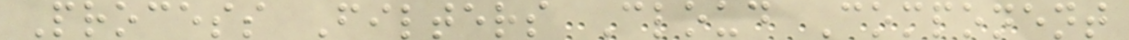Process Filters Cloud Component
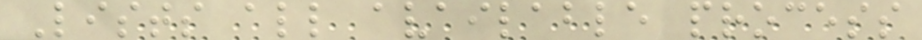Lists all available process
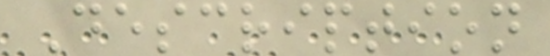Description
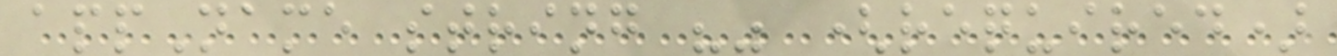appName string "" (required)
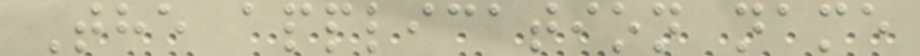The application name
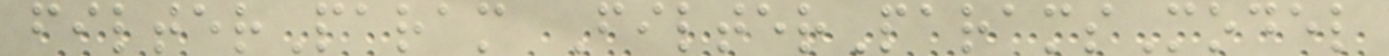filterParam FilterParamsModel
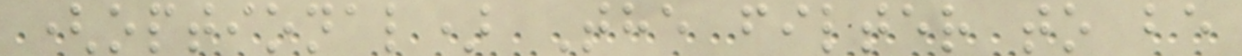(optional) The filter to be
